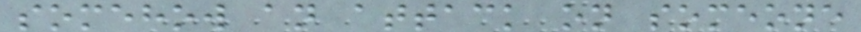somehow an attack on someone
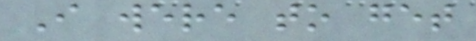I were to get
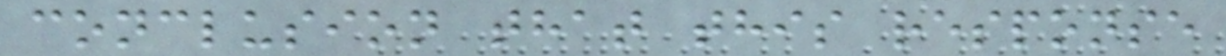conclusion that this response
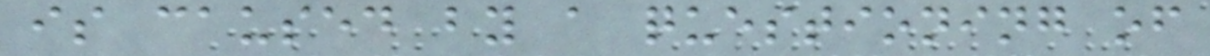is caused by a questioning of
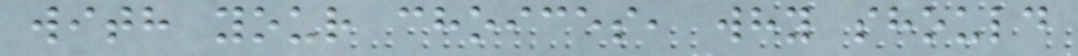with your choices, why should
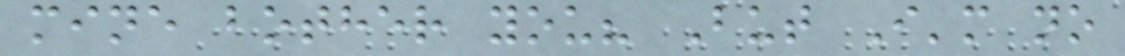mine bother you? But I'm no
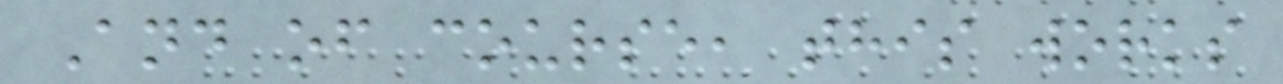And of course, this works
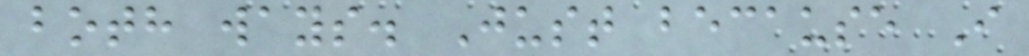both ways. Just because I
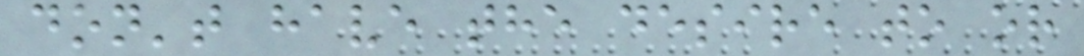don't have the desire to or
